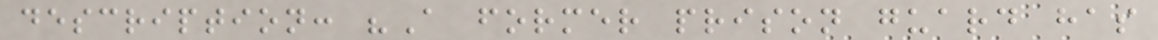description: "A former prison guard has
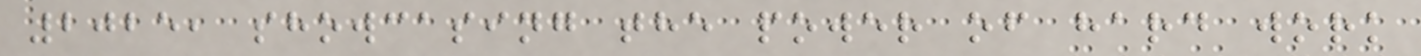2025, showcasing the power of hard work
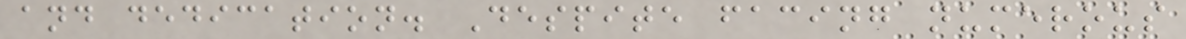and dedication. Despite facing numerous
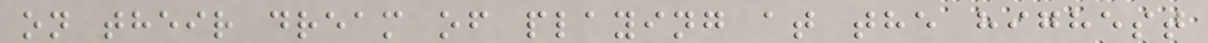on their dream of playing at the highest
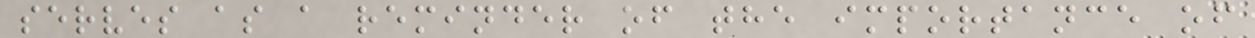serves as a reminder of the importance of
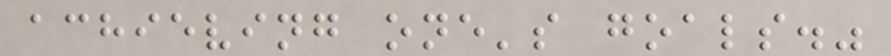achieving one's goals."
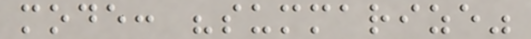mode: "summarize"
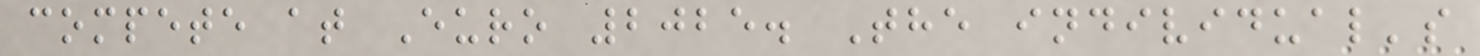compete at Euro 2025. The individual's
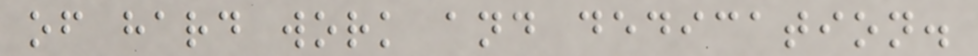of hard work and dedication.
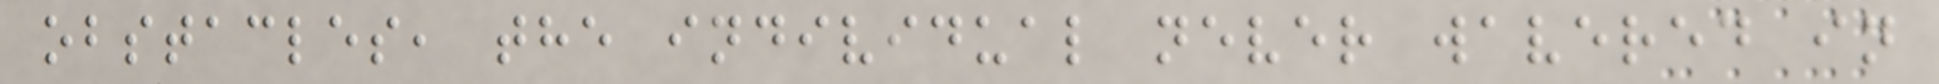obstacles, the individual never wavered in
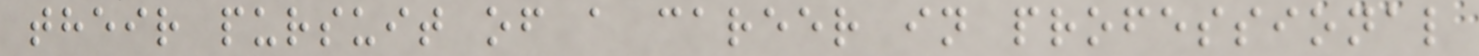their pursuit of a career in professional
